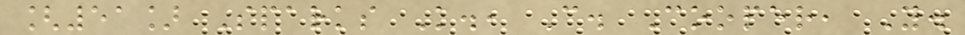[51] Sparks K., C. Cooper, Y.
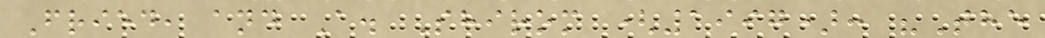Fried, and A. Shirom (1997): "The
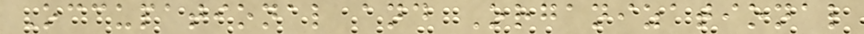Occupational and Organizational
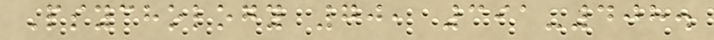Psychology 70, 391-408.
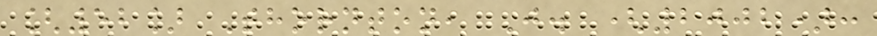[52] Thornton, J. (2002):
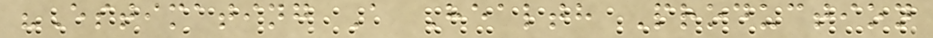"Estimating A Health Production
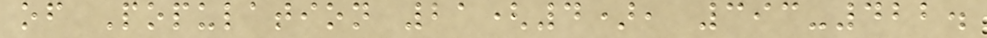of Population 21(4), 393-422.
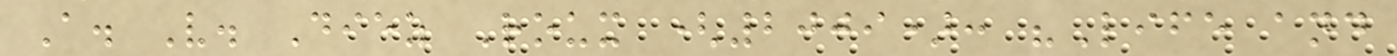A. V. Diez Roux (2009): "Life and
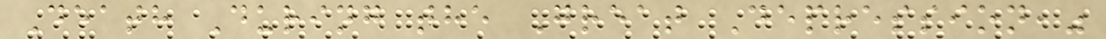Death During the Great Depression,"
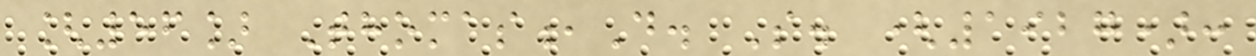[56] Thomas,D. S. (1927):
